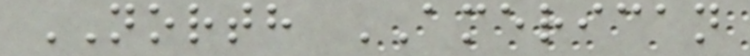NORTH AMERICAN
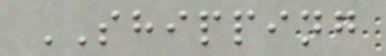SHIPPING
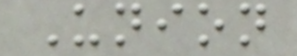Union
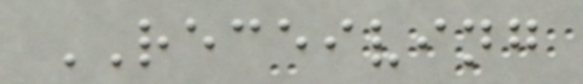RECEIVING
